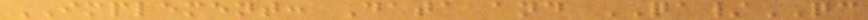IMPLEMENT: Data and QA/QC
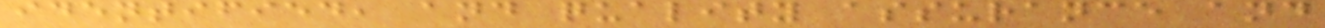identified, and quality assurance and
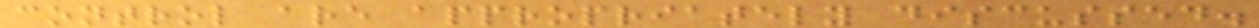control are appropriately discussed.
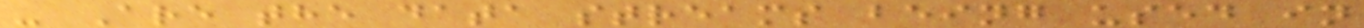- Are the data streams being used in
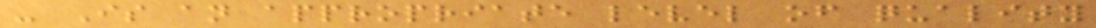- Is an appropriate level of quality
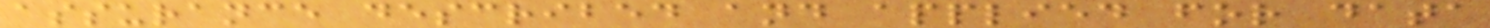assurance described and applied for data
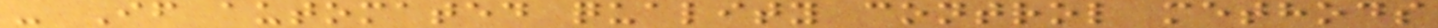- If automated quality control methods
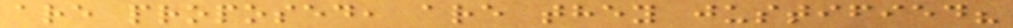are proposed, are they justified?
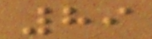89
